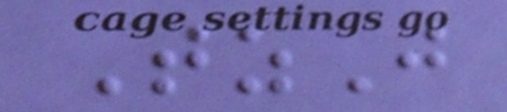TzJ
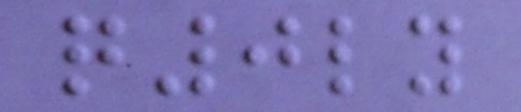q0ly
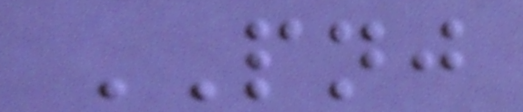PNJ
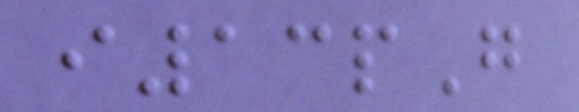i13pG
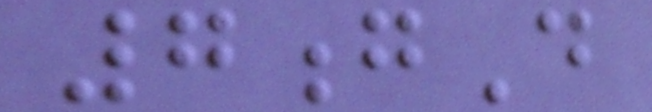7gD
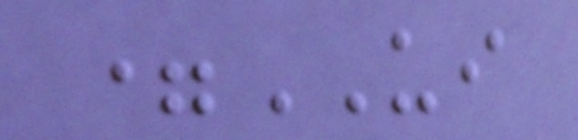=UI
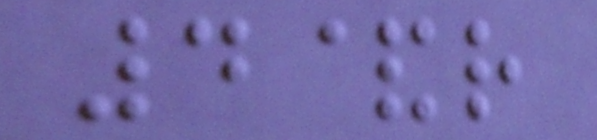4&r
